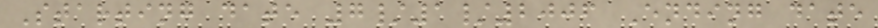Starting date 7/1/2006 Ending date
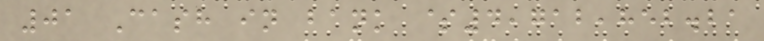01 Cash in bank $4,712,852.21
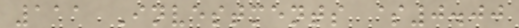111 Investments $0.00
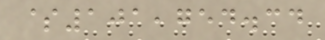$101,754.34
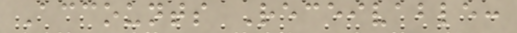Accounts Receivable:
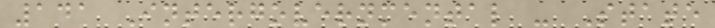141 Intergovernmental - State
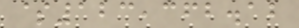$123,362.12
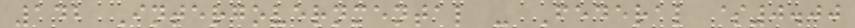142 Intergovernmental - Federal $0.00
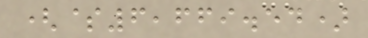($6,669.54)
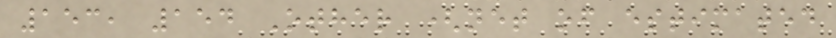153, 154 Other (net of estimated
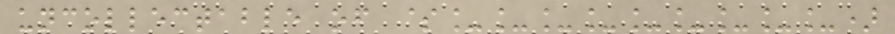uncollectable of $_________)
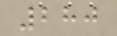280
